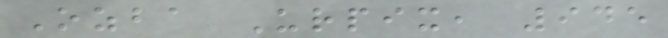Ozba Urpix, 945
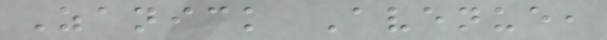Zanick Avenue,
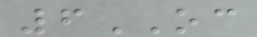6OC
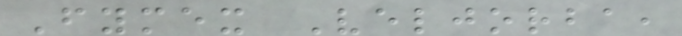Fymex Veljorba,
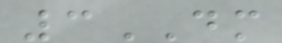3DM
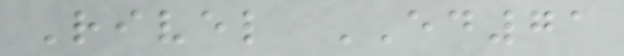Rivel ED71
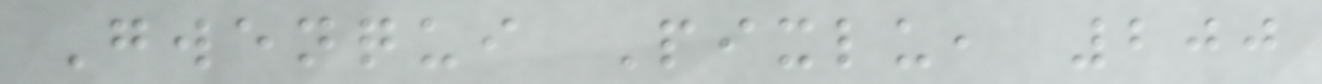Gwenqui Pixlu, 200
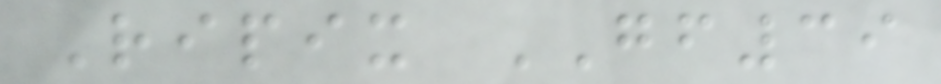Ripix GF39
